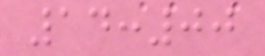14:00
